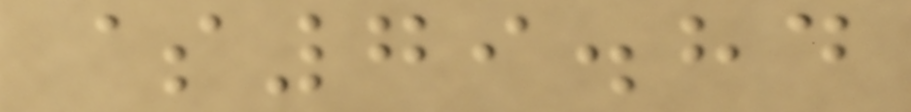$79.84
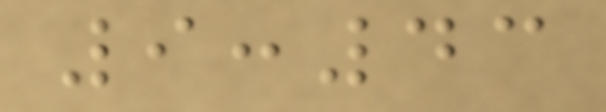9:43
